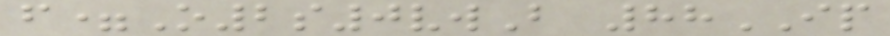f=O2s0vwB 88IP
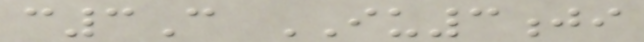c3C IU3ji
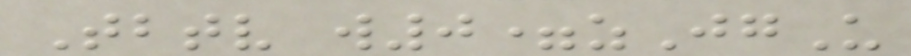Tbtv w0=zJgU
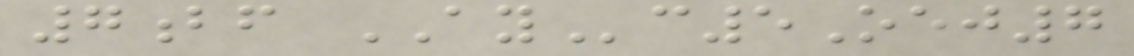7bf AYc5Oej7
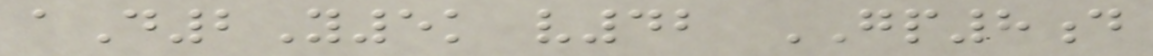aD2Y5k v42 GP8d
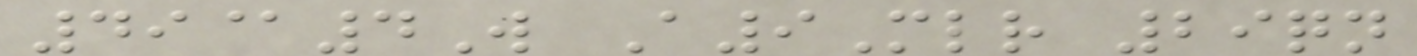49@4W A9Mlr 29qn
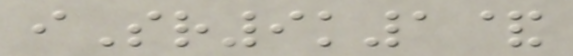iSr9k1&
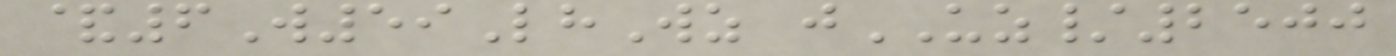&6W59LhWz jUZ/2500
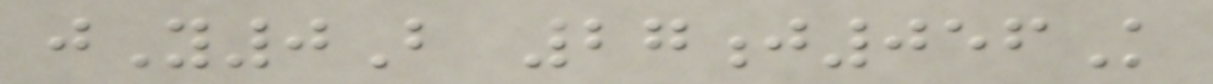jY0B 27j056K
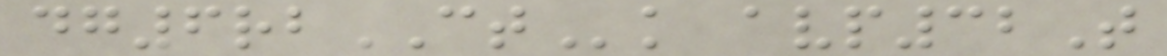dg6rbCTk avp32T
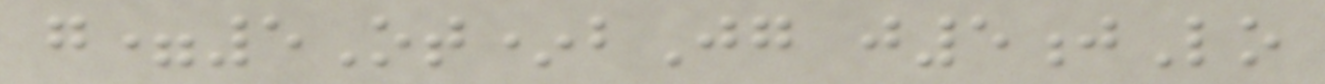g=5Ot*bJg j5jLo
